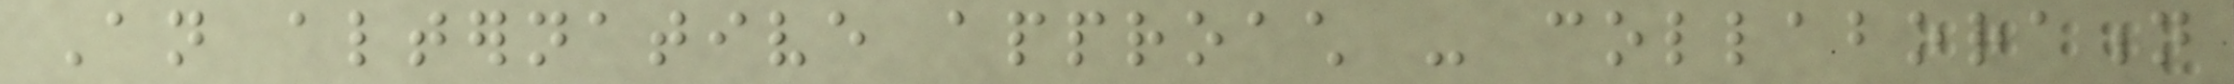An alternative approach - collaboration
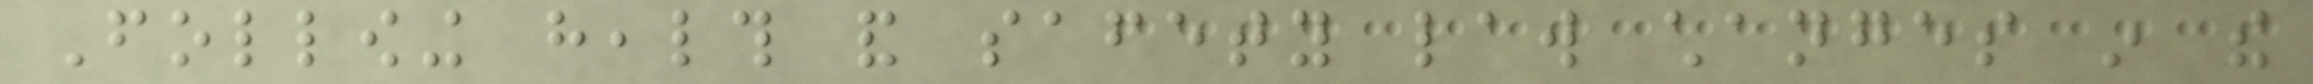Following health and safety law changes in the
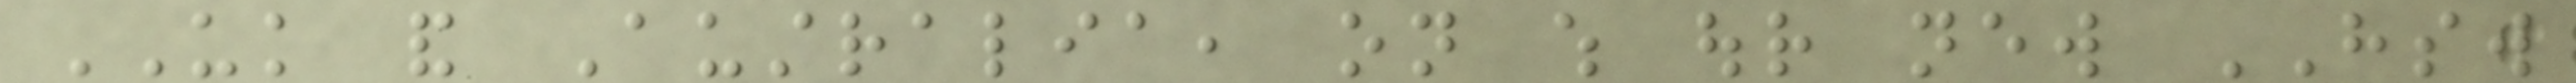UK and Australia, on which our new HSW
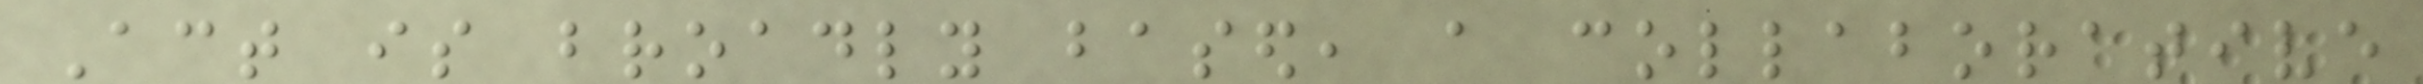Act is broadly based, a collaborative
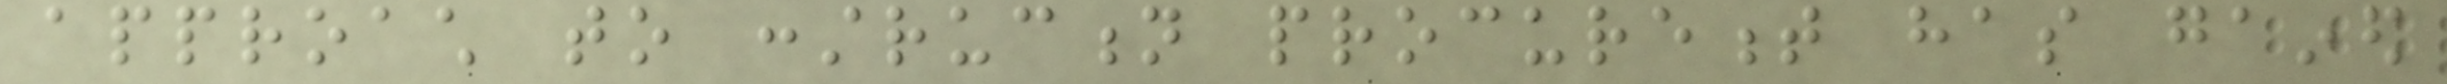approach to construction procurement has gained
